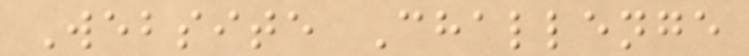Website Challenge
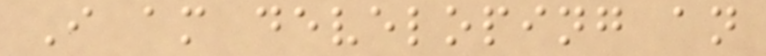I am developing an
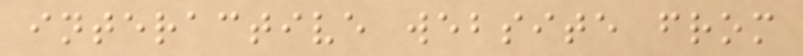interactive website from
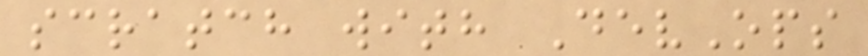scratch with DevOps
